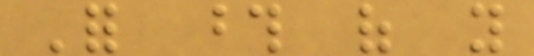For those of you
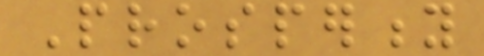Prosperity
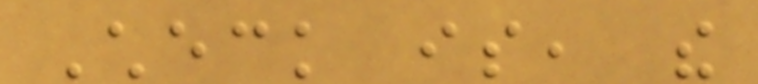Check is, the
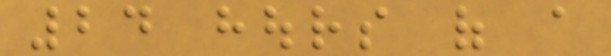24 hours of a
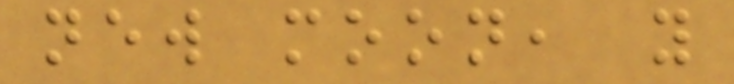new moon, you
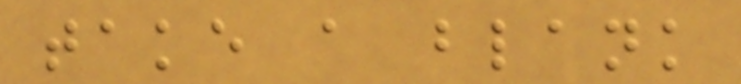take a blank
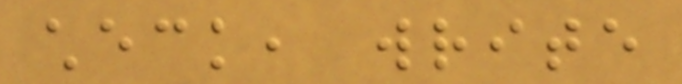check, write
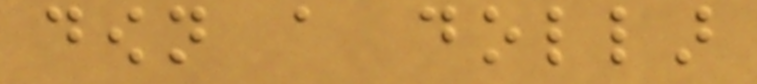down a dollar
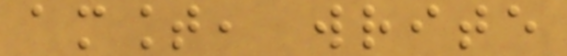amount, write
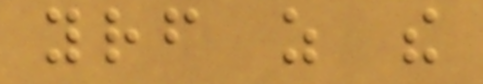yourself as the
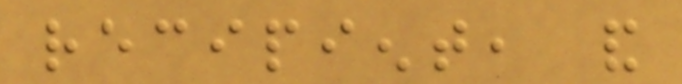recipient, and
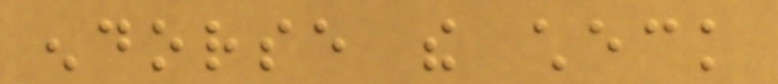endorse the check
